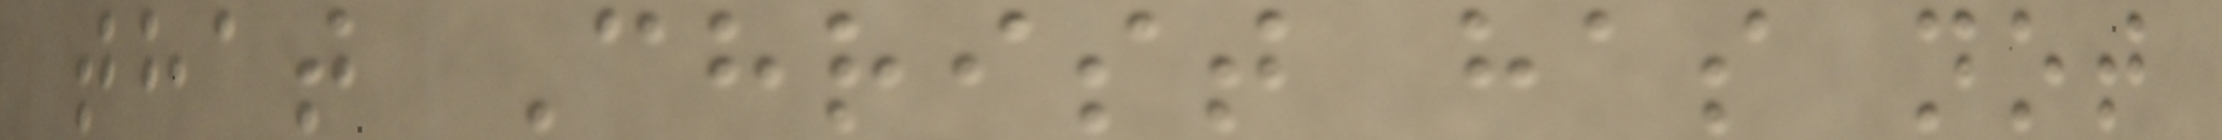that Christ has not
